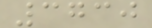3730
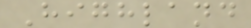Highland
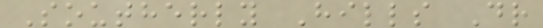Southerly Hills Dr
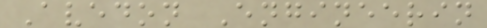Avedon Engineerin
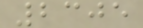2305
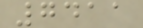7411
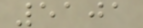5101
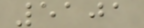5101
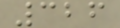326
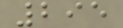295
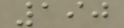190
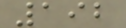192
